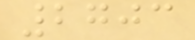2703
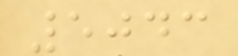5043
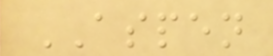ASPEN
